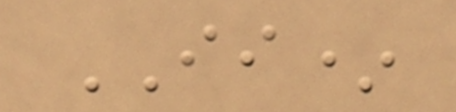II*
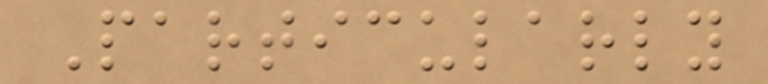Particularly
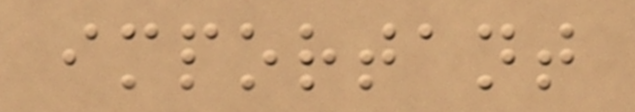important
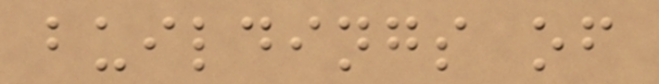buildings of
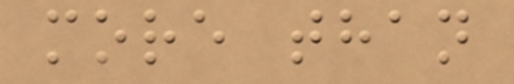more than
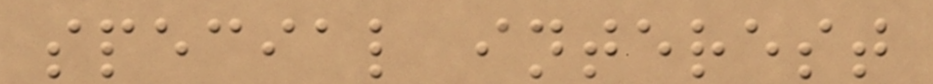special interest
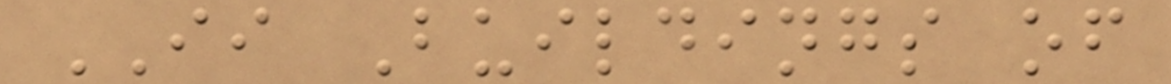II Buildings of
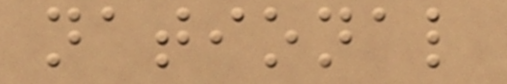national
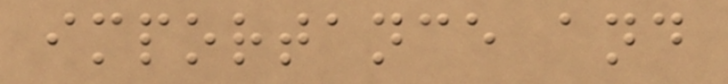importance and
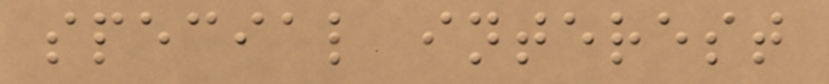special interest
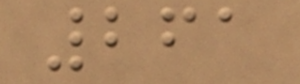261
